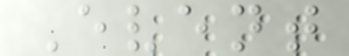Event
